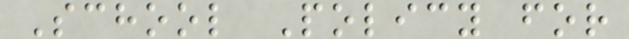School Policy for
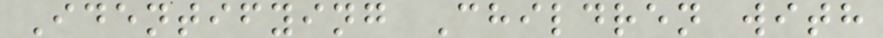Identifying Children with
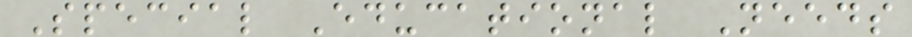Special Educational Needs
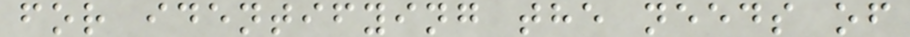for identifying the needs of
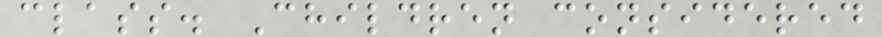class. Children considered
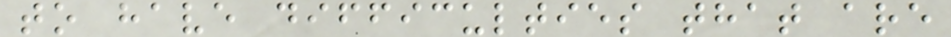to have difficulties that are
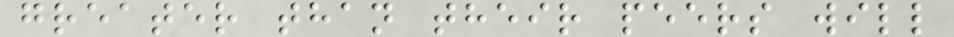greater than their peers will
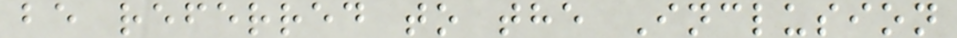be referred to the Inclusion
